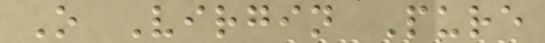O Virgin Pure
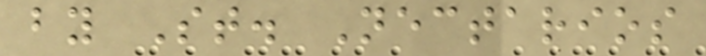by St. Nectarios
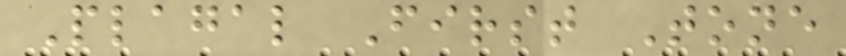Plagal First Tone
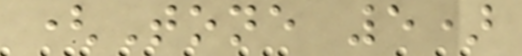(Tone 5)
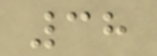38
